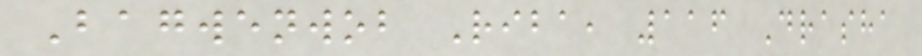Bagwenwob Riba, 116 Drasha
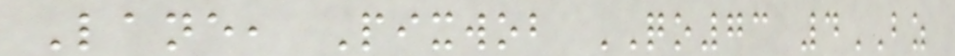Lane, Pixwob QO73 4BZ
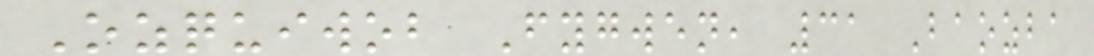Ozquiwob Fygwen, 31 Baozba
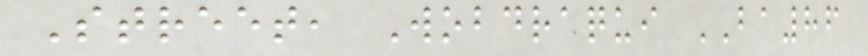Street, Wobdraqui BA86
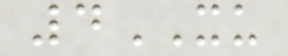4XU
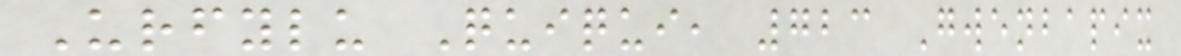Urfylu Quiqui, 723 Gwenbapix
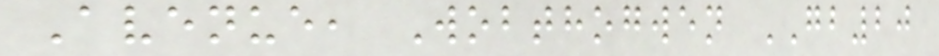Avenue, Wobthogwen GB20
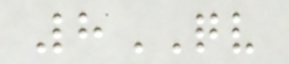8QV
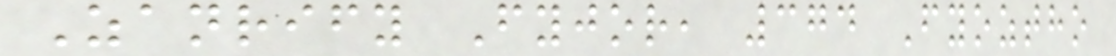Zanrify Fyjor, 374 Fyoztho
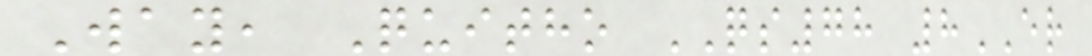Way, Quitho QS78 8ER
